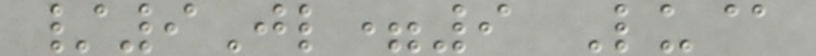/9Jl=9 Lu@
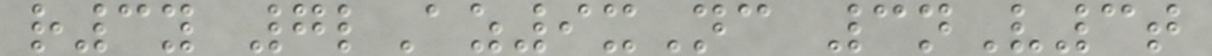r3y 7lAz9xNc 3nV3t
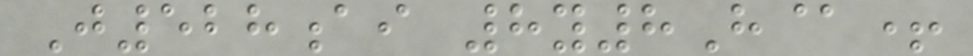J528ai 8y8H@+
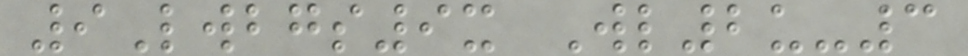9Lwbgs9x Wl2u-3
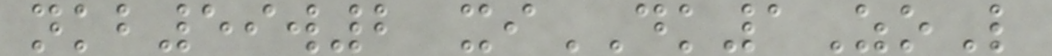nkb59w2 xiDK1ZoL
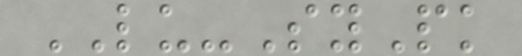LU-SyPk
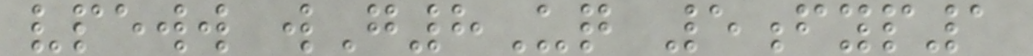vpeww wG8Uq 5fyp1
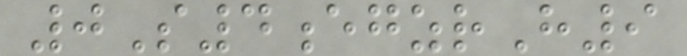0S4egzrH9
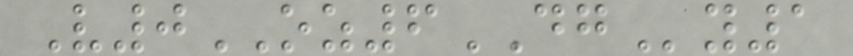V0OZ6DGy1
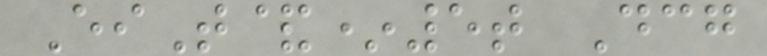EiT&*5t Dcg
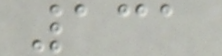131
